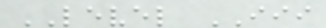LEVEL III
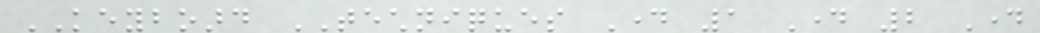KEYBOARD TECHNIQUES Day 1 Day 2 Day
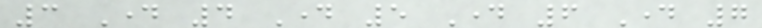3 Day 4 Day 5 Day 6 Day 7
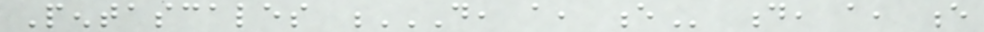Pentascales D, A, E d, a, e
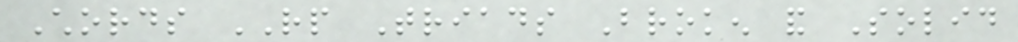Chords RP Triads Broken and Solid
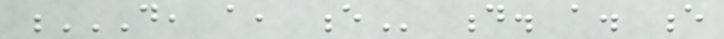D, A, E d. a. e
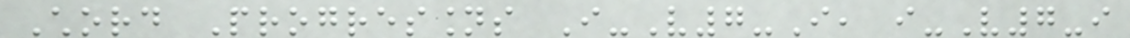Chord Progressions I-V7-I, i-V7-i
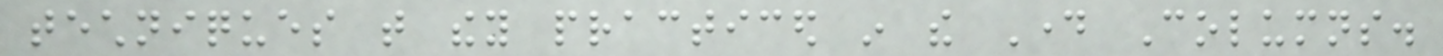techniques that they practiced in the Day Columns.
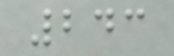243
